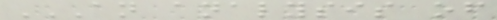AN ANALYSIS OF
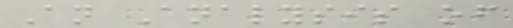An Analysis of
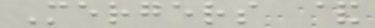Mergers &
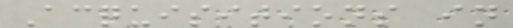Acquisitions in
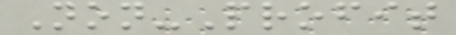Non-Profit
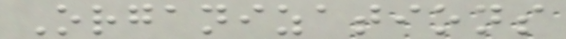Organizations
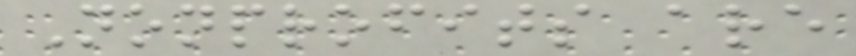Nonprofits are
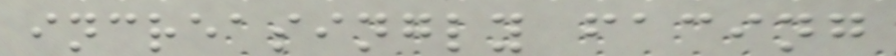increasingly facing
